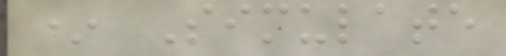* Simulate
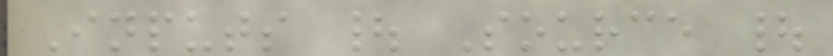Inputs | Source |
